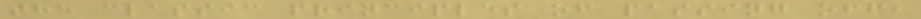the classic principles of passing off,
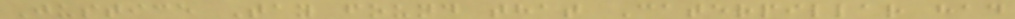Justice Tay found that Caterpillar had
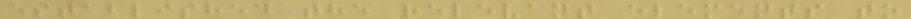established the relevant elements to
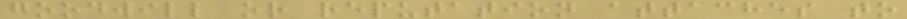goodwill or reputation attaches to
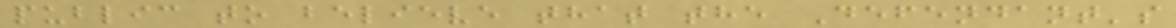public to believe that the Defendant's
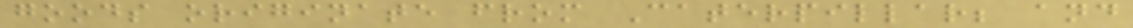goods originate from Caterpillar; and
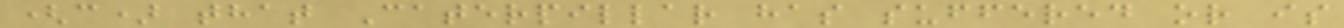(c) that Caterpillar has suffered or is
